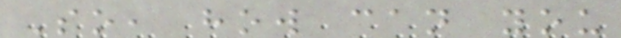So, how can you
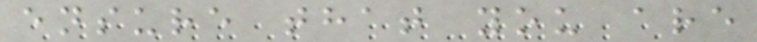ensure that you are
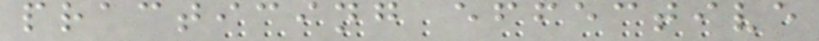practicing effective
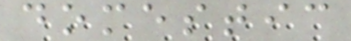domestic
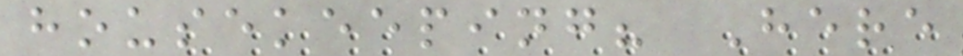housekeeping? Here
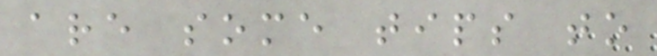are some tips to
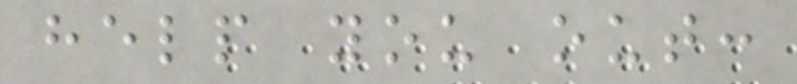help you out:
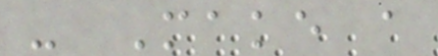- Make a
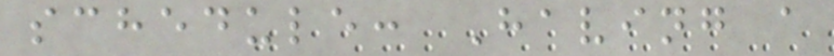schedule: Having a
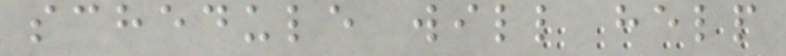schedule will help
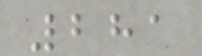281
